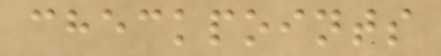checkpoints
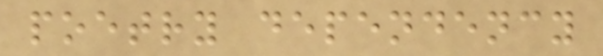poetry dependency
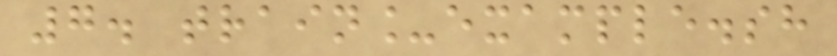7. train_example.sh
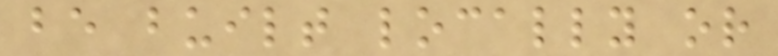be built locally or
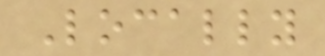Locally
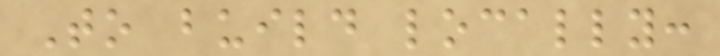To build locally:
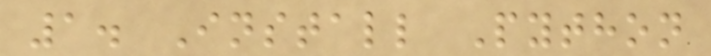1. Install Python
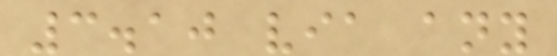3.10 via any
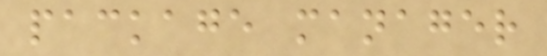package manager
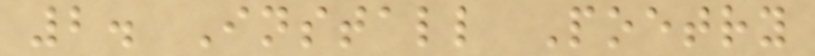2. Install Poetry
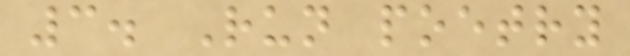3. Run poetry
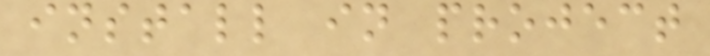install in project
